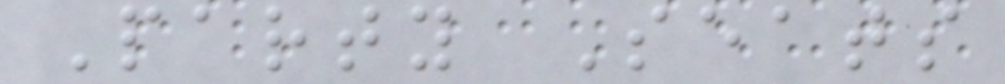Party Seats
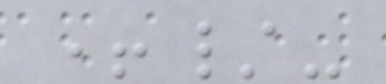+/-
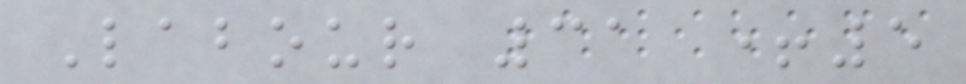Labour 31 +5
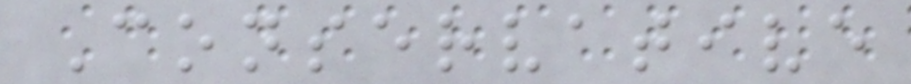Conservative
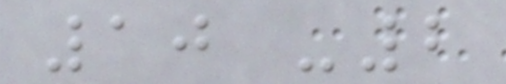10 -2
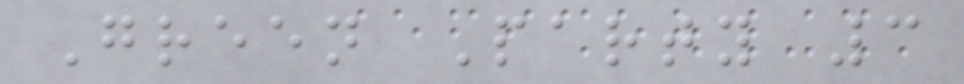Green Party 3
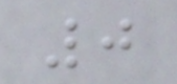0
